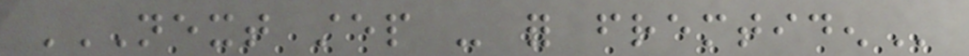NEXT STEP - FOR FREMTIDEN
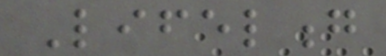Lifelong
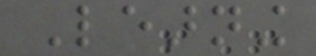Learning
